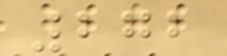272
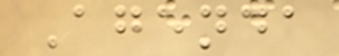Agenda
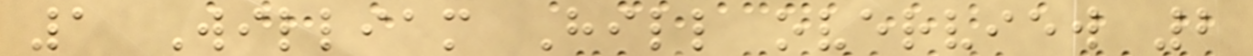1 William Hill overview 2
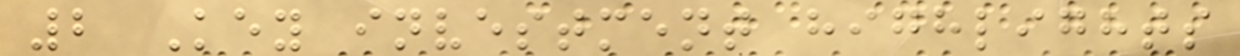2 Key investment highlights
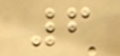6
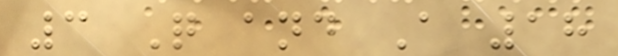3 Q and A 18
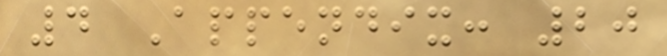4 Appendix: 20
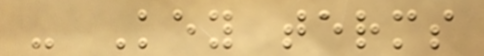- Key terms
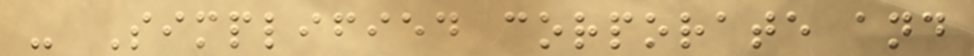- Simplified corporate and
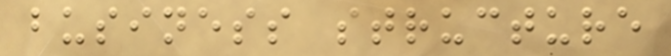business structure
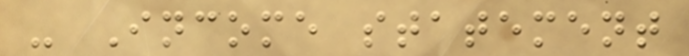- Income statement
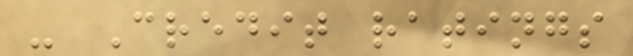- Credit ratings
